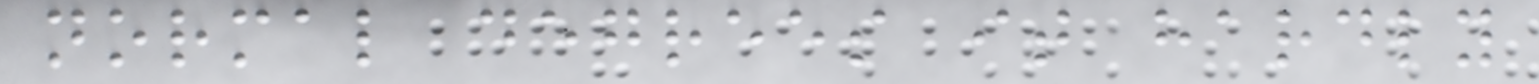normal degrees it hardly
